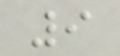9
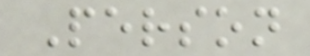Person
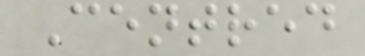Centred
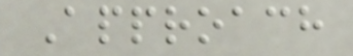Approach
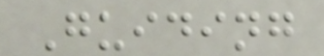Guiding
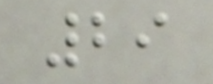29
